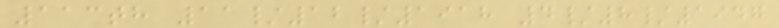113th 11/12/1918 4/8/1947
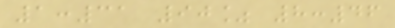1:31 90% 8:46
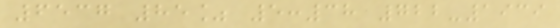6537 85% 5:38 722-1939
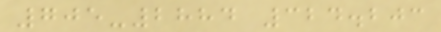705-2884 324.203
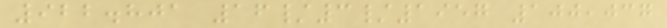922.801 16/3/1957 100,037
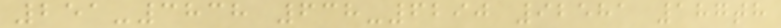251-3838 638-6290 92581 187th
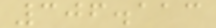306.113
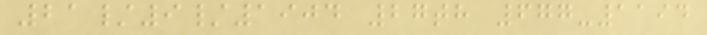21/9/1904 27th 677-1194
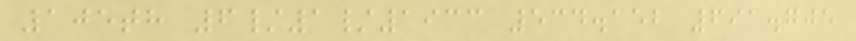105th 6/1/1933 534.152 691.705
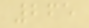265
